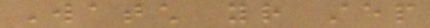Watch your step
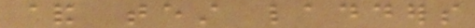& test ladders
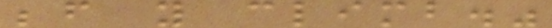before you climb."
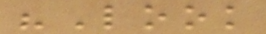"Look
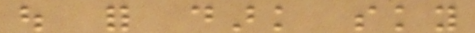out for dark sky
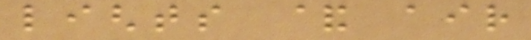lights & air
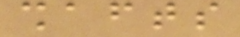shafts
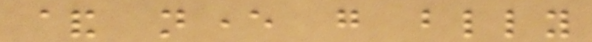& never go blindly
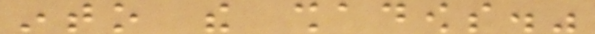into the shadows."
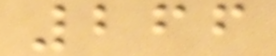266
